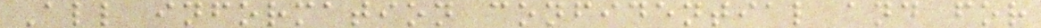All information confidential and for
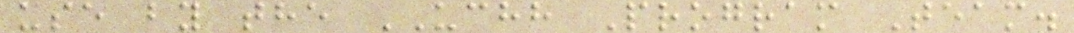use by the UCHH Program Team.
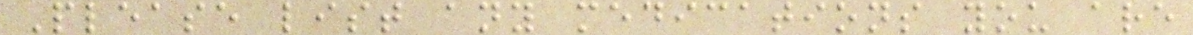Please list any medications you are
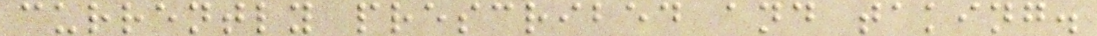currently prescribed and taking.
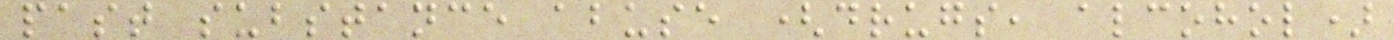past substance abuse (drugs, alcohol)
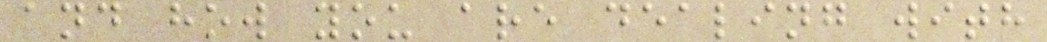and how you are dealing with
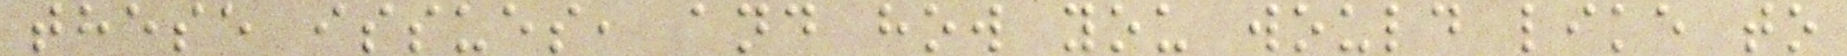these issues, and how you would like to
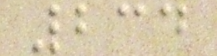234
